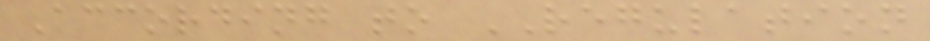According to REGULATION
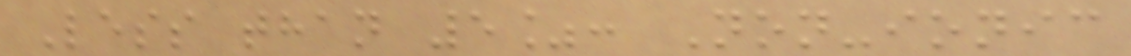Less than 5%: Non-ionic
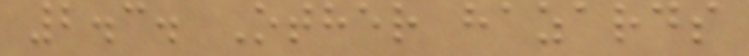2.3. Other hazards
